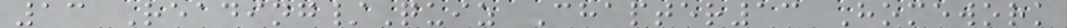13 Reading/Quiz Chapter13 Homework
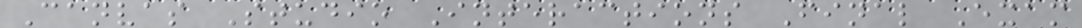Canvas Studio Interactions Final Exam
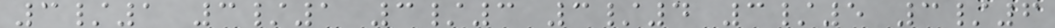3/1 3/1 3/3 3/4 3/5 3/6
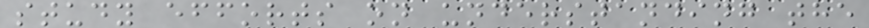study efforts on understanding the
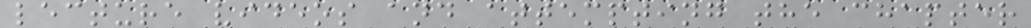lecture videos and attempting the chapter
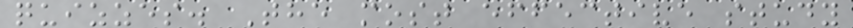quizzes. The most effective study
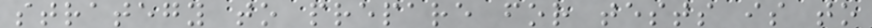strategy to prepare for tests is to
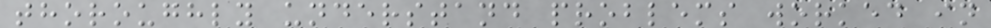thoroughly understand problems worked in
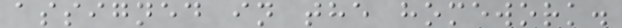assigned in the homework.
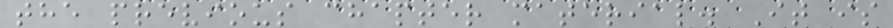the previous chapter material. It is
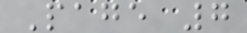Page 7
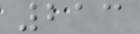213
